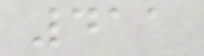411
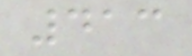413
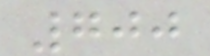700
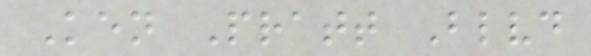Ken Pratt Blvd
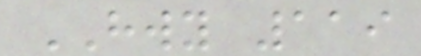HWY 119
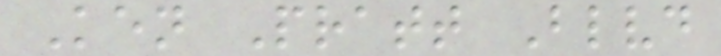Ken Pratt Blvd
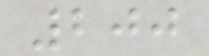200
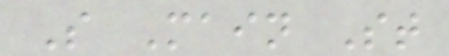S Main St
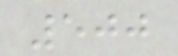500
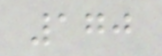170
